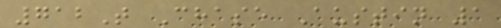712T Chase Austin 1
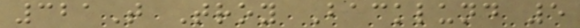321T Troy Backlund 5
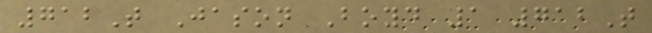712T Jason Boyd 1 712T
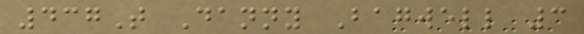437T Danny Bagwell 3
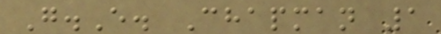G.E. Chapman 1
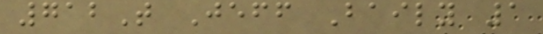712T Jeff Baily 1
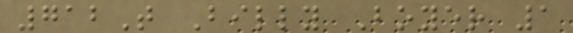712T Billy Boyer 1
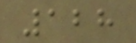128
